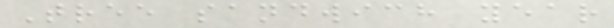Tree sandwich year
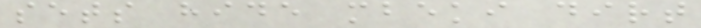sets hide mbeki dirt
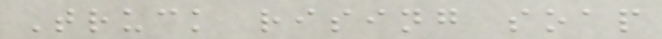Truck rising soap
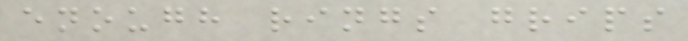enough rings grips
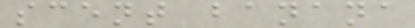scent banana
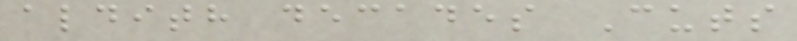aldith decades Cuts
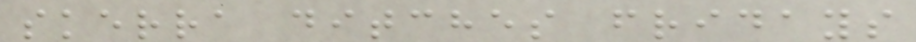skerra ditches fridays
